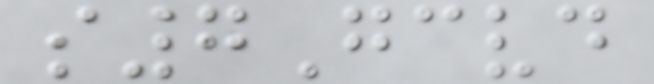s7Gcvd
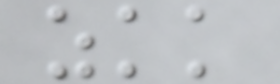zkk
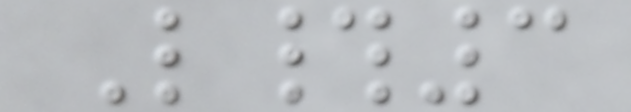L#3
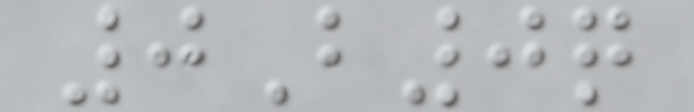0B0q
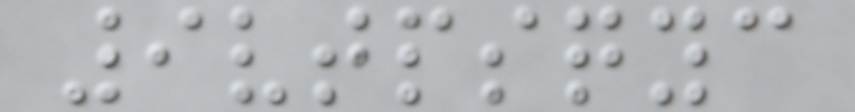9vtpsqyc
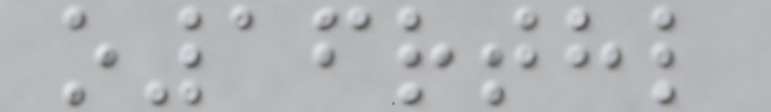o16rthl
